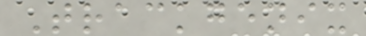Trackgenix
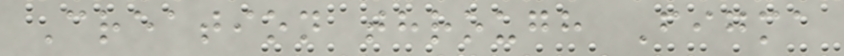Creation through Figma
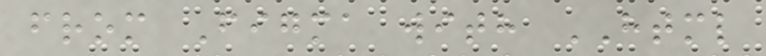from Figma with HTML
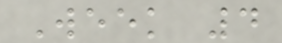Week 4
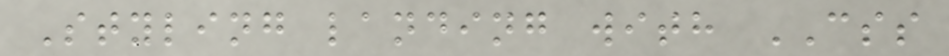Styling landing with CSS
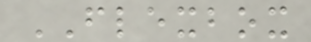FLEXBOX
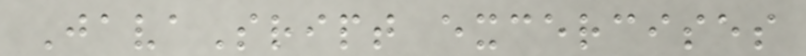JavaSript excercises
